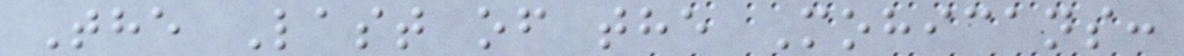The Last of the Mohicans:
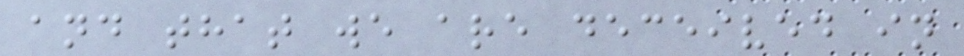and that we are deceived in
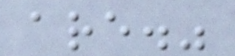are."
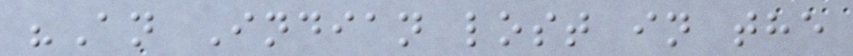"An Indian lost in the
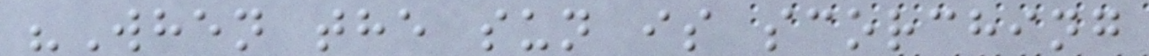"When the sun is scorching
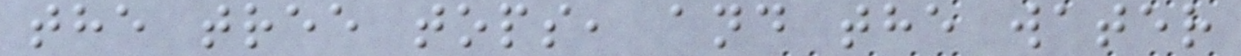the tree tops, and the water
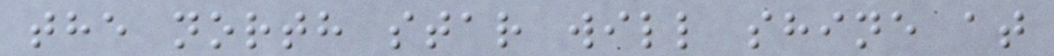the north star will shine at
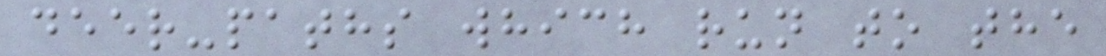deer-paths which run to the
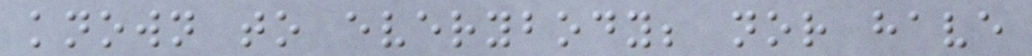known to everybody; nor have
